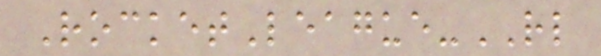RocketLeague-RL
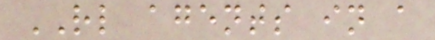RL agents in a
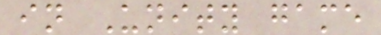in Unity game
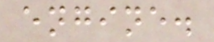engine.
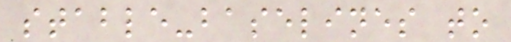stable-baselines to
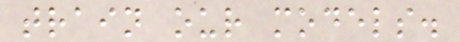train our models.
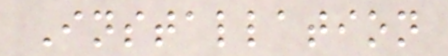Installation
